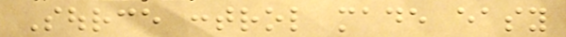Source control made easy
